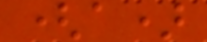(a)
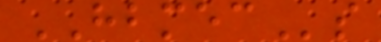HBMECs
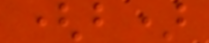(b)
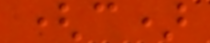(c)
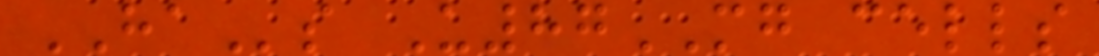HAs U87MG cells
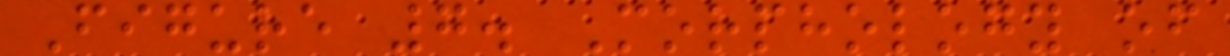Figure 7. Morphology of
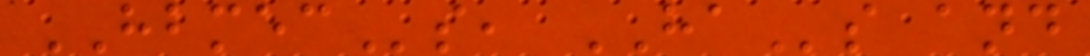HBMECs, HAs and
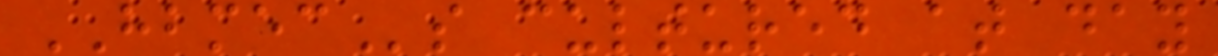HBMECs cultured at day
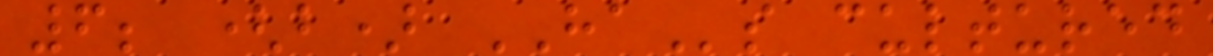6; (b) HAs cultured
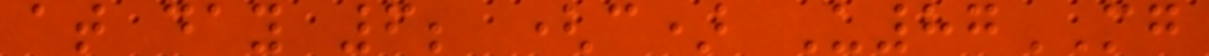at day 6; (c) U87MG
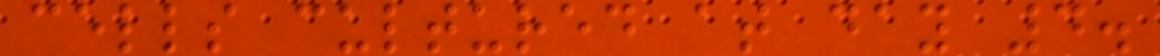cells cultured at day 4.
